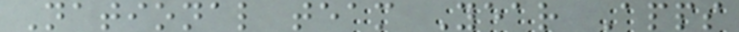National team Year Apps
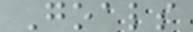Goals
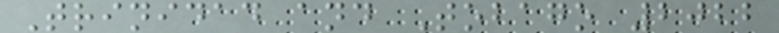Trinidad and Tobago 2022
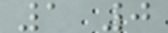1 0
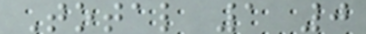Total 1 0
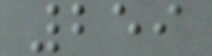259
